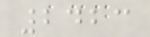2423
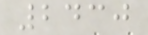2430
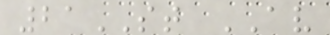21ST AV
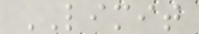LIMIT
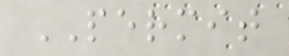PERMIT
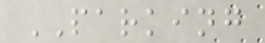PARKING
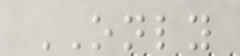ONLY
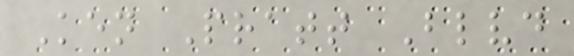Ken Pratt Blvd
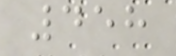458
